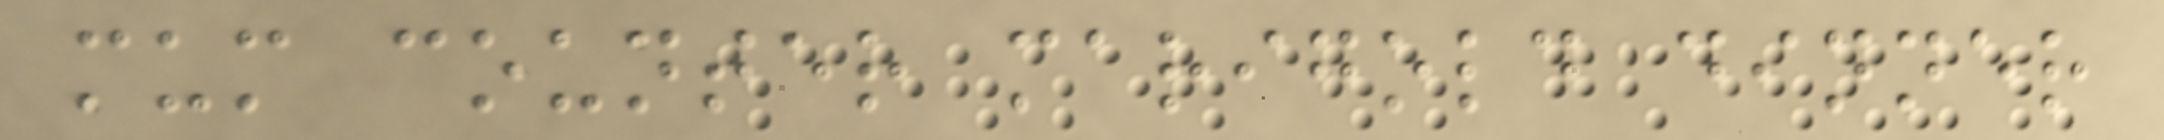mum counter marigold dinner
